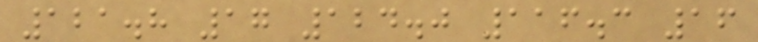121.8 17 124.0 116.3 16
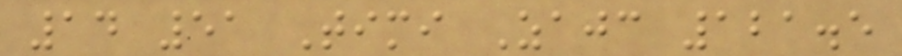14 51 Timi Zajc 121.5
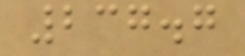237.7
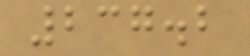237.2
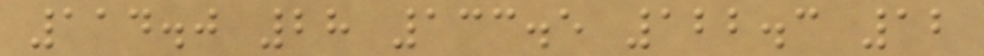114.0 28 133.5 122.3 12
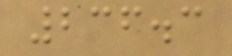236.3
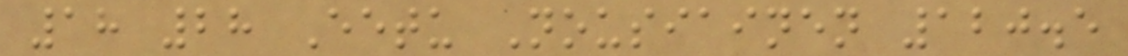18 28 Eetu Nousiainen 120.5
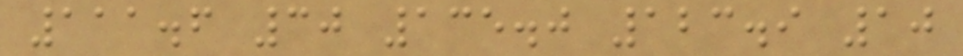111.6 30 135.0 123.9 10
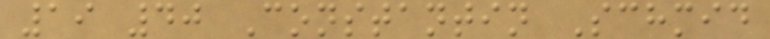19 40 Constantin Schmid
